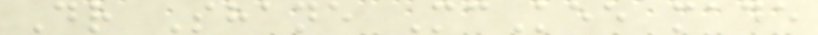Dr Shane McKee made
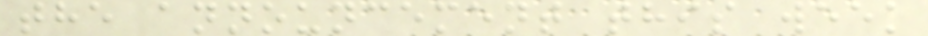the announcement this week
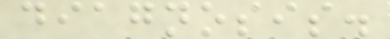diagnosis.
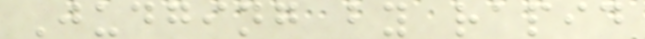Judging by rapid
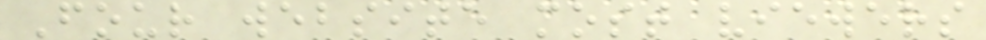Four website most viewers
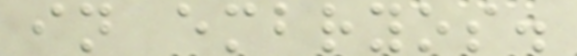in embryos.
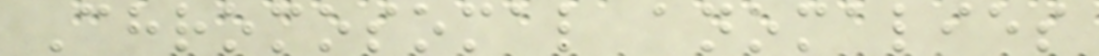Chromosomal anomalies
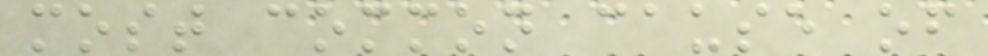most common cause of
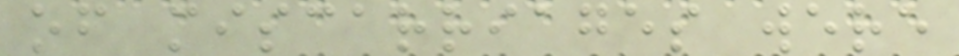of miscarriages were
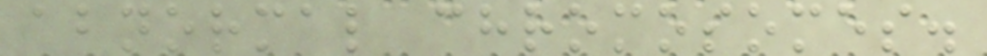abnormal chromosomes.
